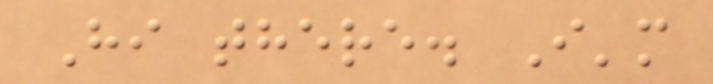Hi there. I'm
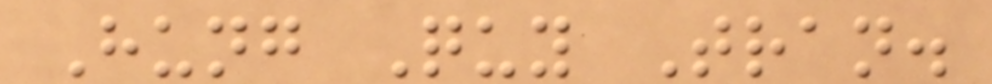Hung Quy Tran.
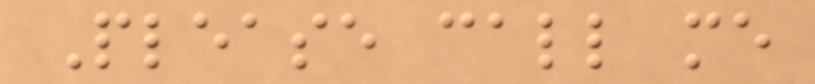Please call me
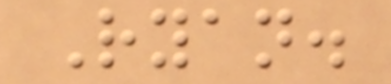Ryan.
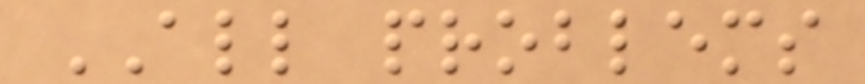ALL problems
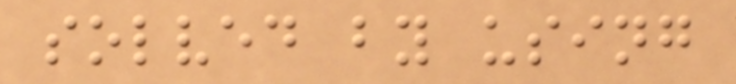solved by using
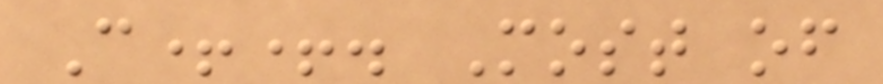C++. Most of
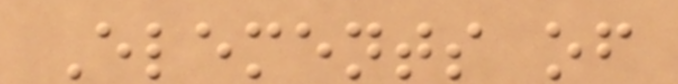Elements of
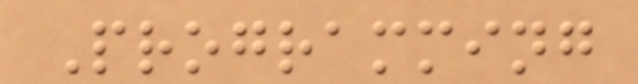Programming
